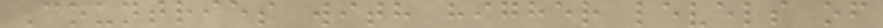Countries with higher levels of
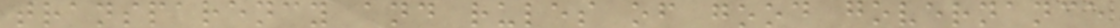transparency and rules of good governance
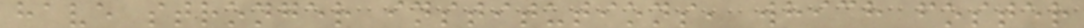have stronger institutions, which foster
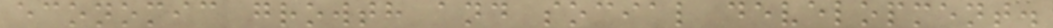economic growth and social development.
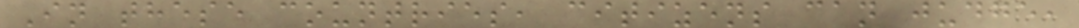In these countries, citizens can judge,
